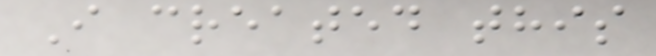I created this
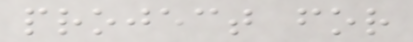project for
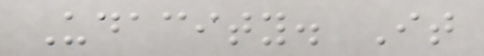Udacity. It
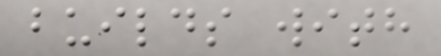builds with
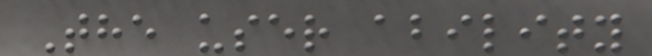The user ability
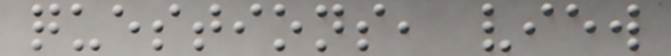questions, view
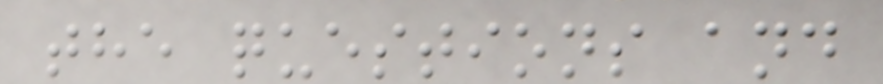the questions and
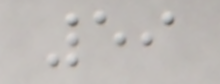59
